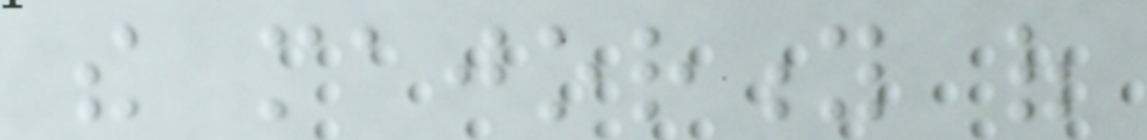the majority of
